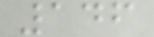146
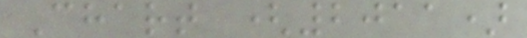Chart (2011)
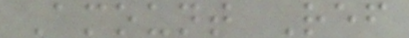Amount Ref
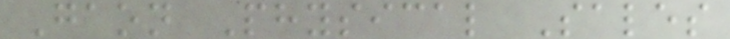Gaon Physical Sales
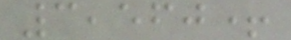3,560+
